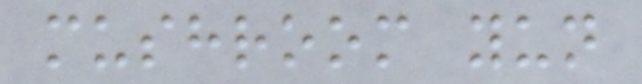mushroom yun
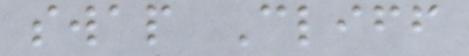swap Cliff
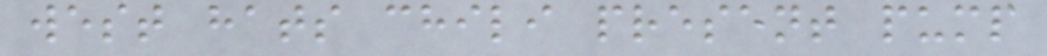west hats chili present pump
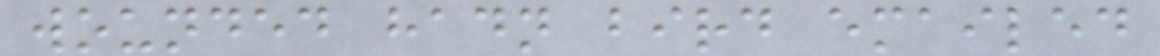wounded hadn bird emailed
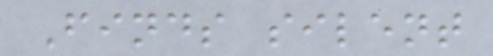Finds silent
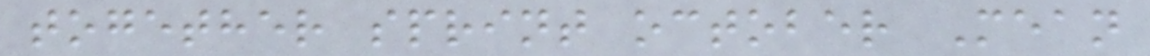together sprint october Mean
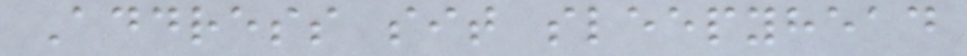Address sit sleepyhead
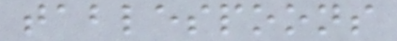tablespoons
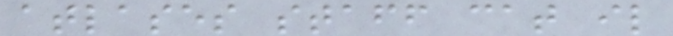atlases staff cat il
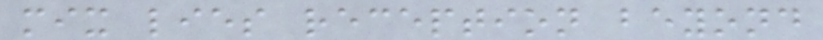mix lies reception beyond
